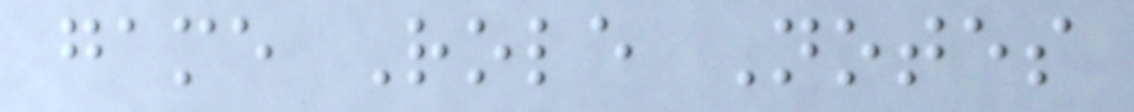game Role Notes
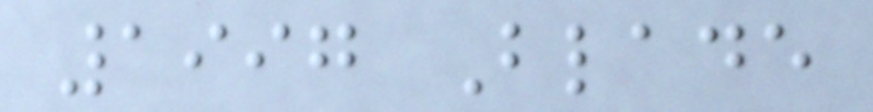1997 Blade
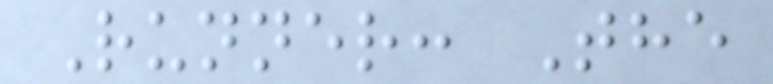Runner: The
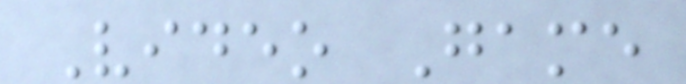Video Game
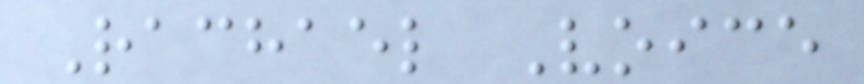Rachael Voice
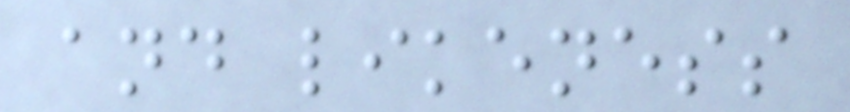and likeness
